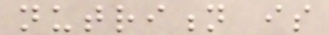nutrition is
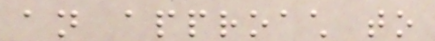an approach to
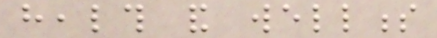health and wellness
